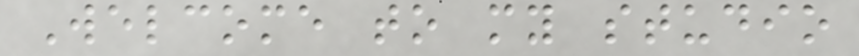Welcome to my studio
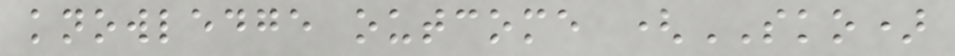knowledge outcome (SKO)
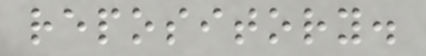repository.
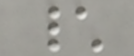\
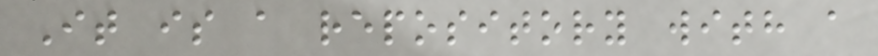It is a repository with a
